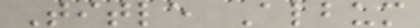Title Album
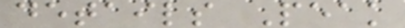details Peak
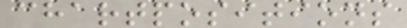chartpositions
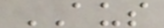AUS
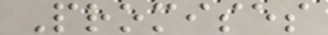Promises
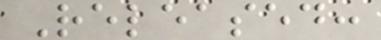Released:
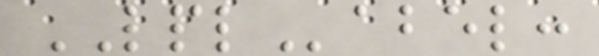LPLabel:
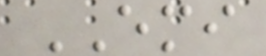EMI
